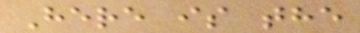Here is the
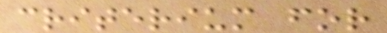criterium for
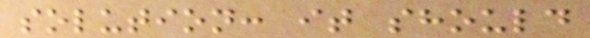solution: it should
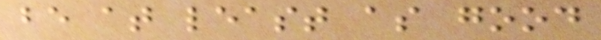be at least as good
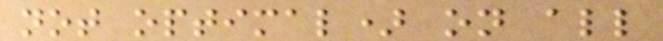not optimal) on all
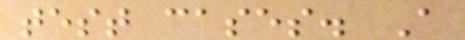test cases. A
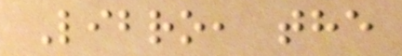Libro, the
